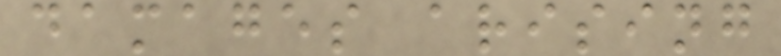damages arising
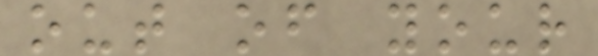out of your
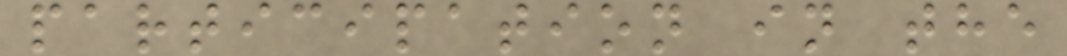participation in the
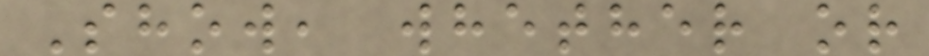Show, whether or
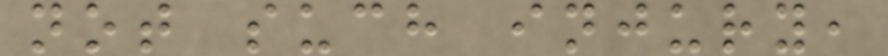not such injury,
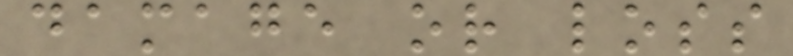damage or loss
